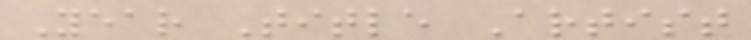Year Title Artist
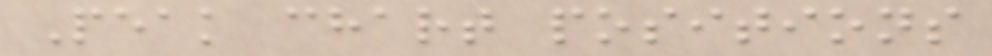Peak chart positions
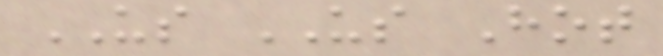US US Hot
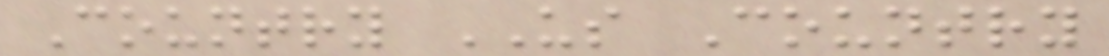Country US Country
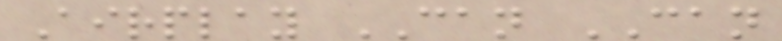Airplay CAN CAN
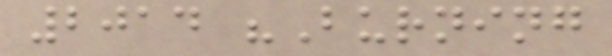2014 "Burning
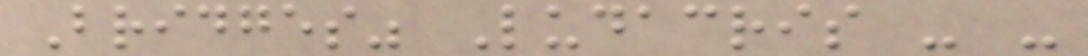Bridges" Ludacris - -
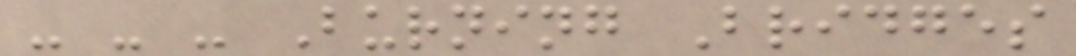- - - Burning Bridges
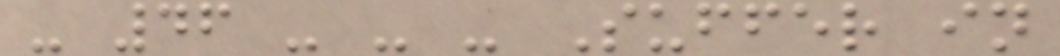- 46 - - - Suffer in
